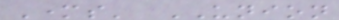Mothers' UNION
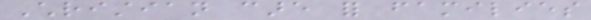Christian care for families
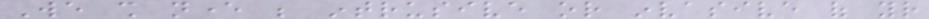We shall never be intrusive or invasive of your
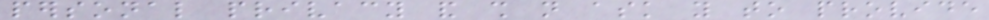personal privacy and shall not ask you to provide
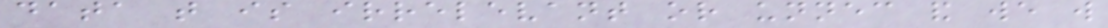data that is irrelevant or unnecessary and we will
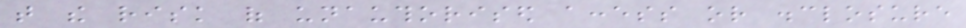that the risk of unauthorised access or disclosure
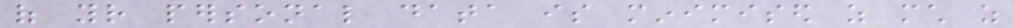of your personal data is minimised as much as
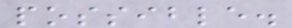possible.
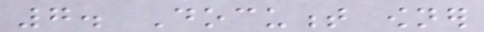7. Document owner
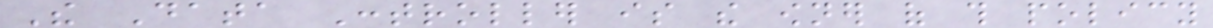The Data Controller is the owner of this policy
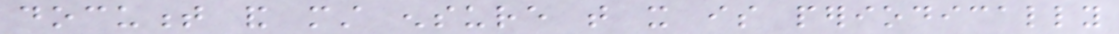document and must ensure that it is periodically
